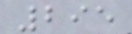295
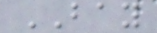BAY
